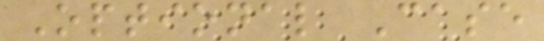Optional Case
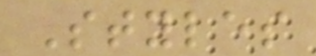Styles
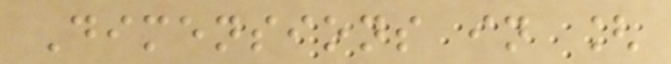Dimensions in [
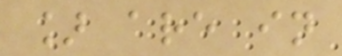] are in
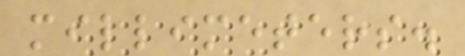millimeters.
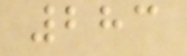283
